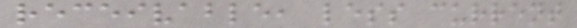receivable, less current
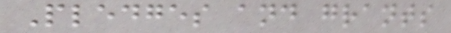Pledges and grants
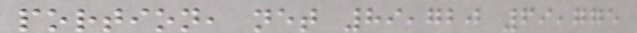portion, net 89,720 69,775
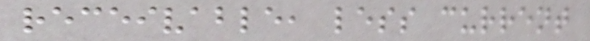receivable, less current
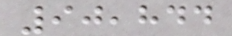90,844
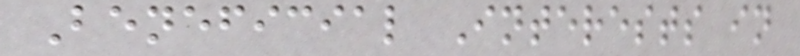Beneficial Interests in
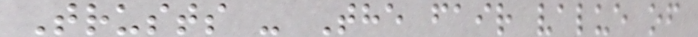Trusts - The fair value of
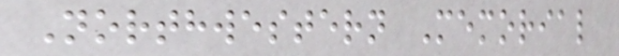Northwestern Memorial
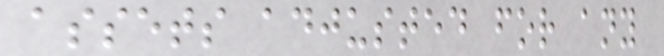assets adjusted for any
